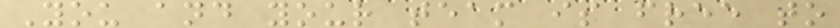You and your team is free to
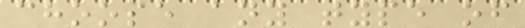choose any type of
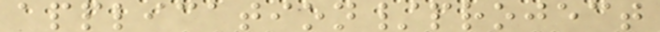application/project
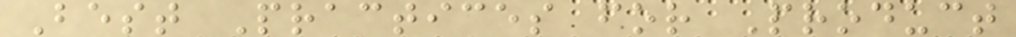Best Practices for Product
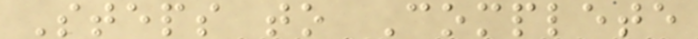Steps to Complete
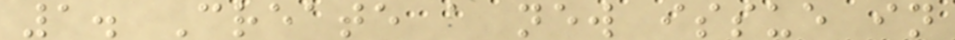1. Create a new issue in
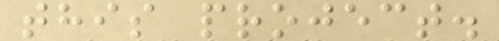this project.
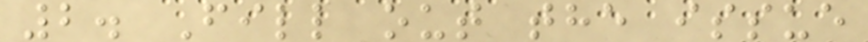2. Fill out the issue
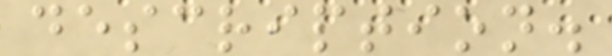description.
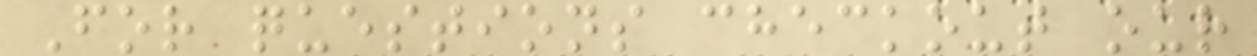For questions checkout our
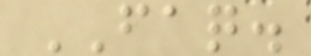FAQ.
